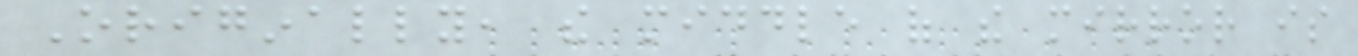Originally, the middle of the mirror is
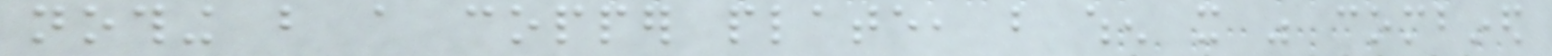nothing but a copper plate, but when it was combined
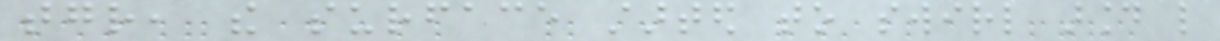together, the surface started to swirl around like
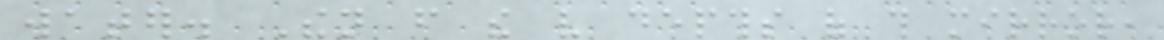water. Then from the very depths of this mirror,
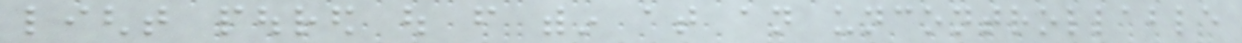light poured out from within at an uncontrollable
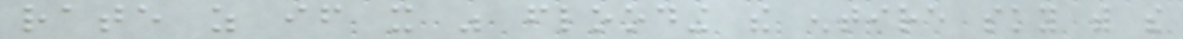rate as if it was flooding the entire sky with the
